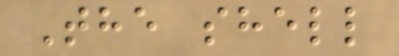The shell
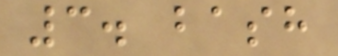3. bash
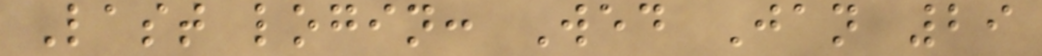Last login: Wed Jan 29
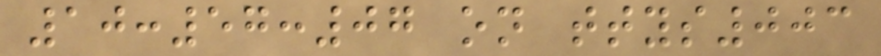10:57:07 on ttys003
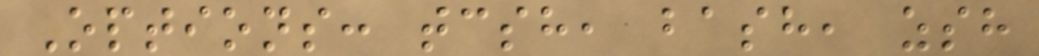Options: tcsh, bash, zsh
